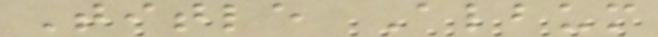Title Album
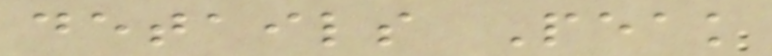details Peak
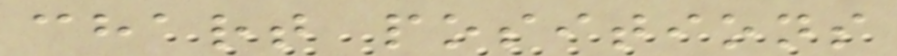chart positions
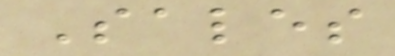Sales
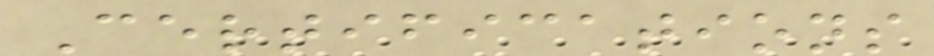Certifications
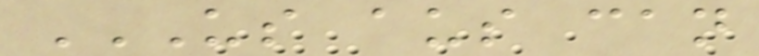US AUS CAN
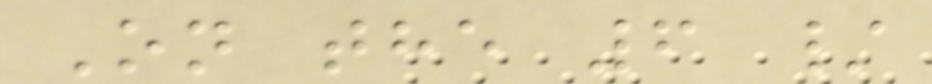On the 6 /
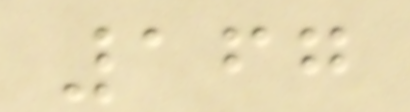167
